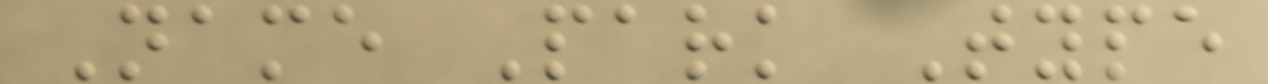Name Park Type
